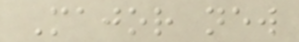Major new
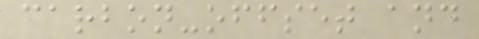carbon-offset and
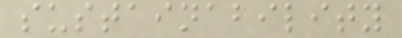sustainability
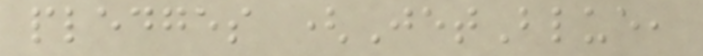pledges (JetBlue,
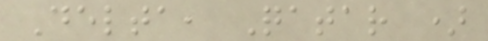Delta, Qatar )
